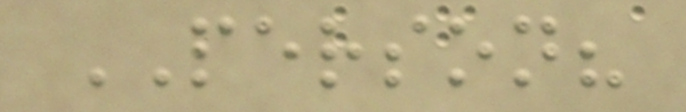PERSON?
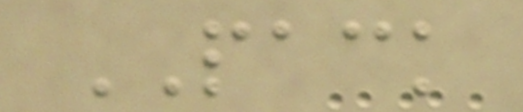PACK
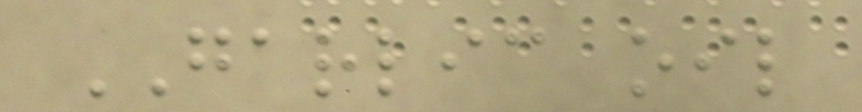GARLIC oil
